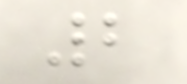2
